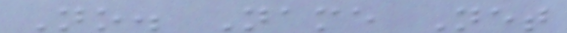No. Name Net
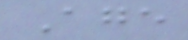Age
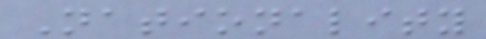Nationality
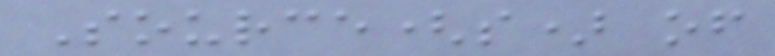Source(s) of
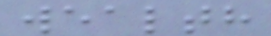wealth
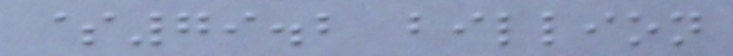$79.2 billion
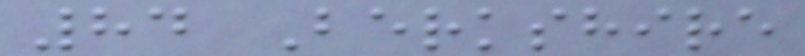84 Berkshire
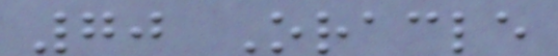70 Oracle
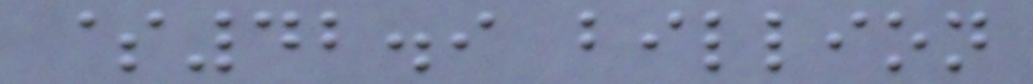$42.9 billion
